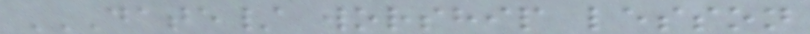DATE/ WORSHIP LESSON
